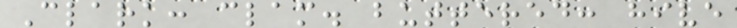Clark: clam. buttered: hive
